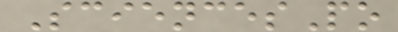SciencesPo
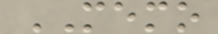MEMO
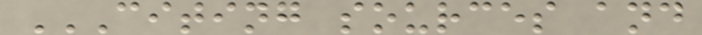CITING SOURCES AND
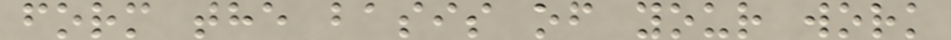form the basis of your work
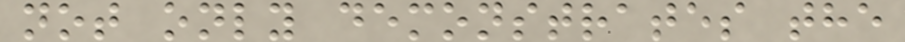not only demonstrates the
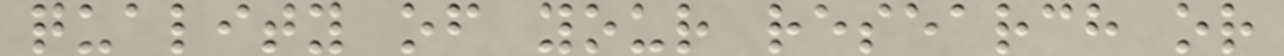quality of your research or
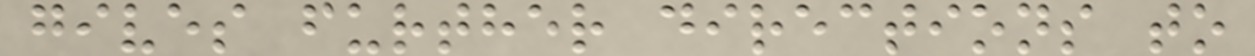gives further directions to
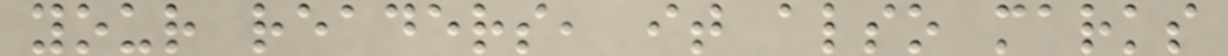your readers, it also marks
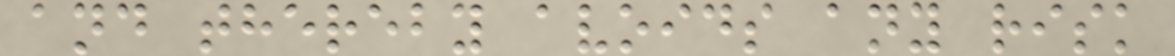and thereby avoids any risk
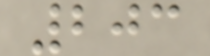203
